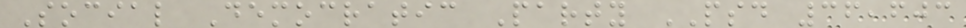Social Democratic Party PSD 36,603
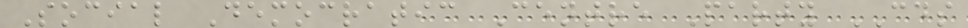Social Democratic Centre Party CDS
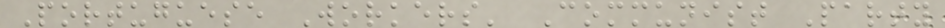Portuguese Workers' Communist Party
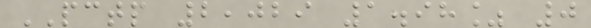PCTP 2,029 1.98% 0
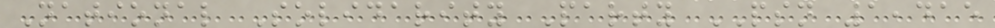National Solidarity Party PSN 1,415
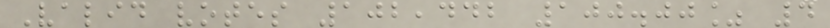Valid votes 102,442 100.00% 4
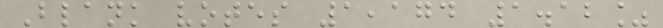Blank votes 1,174 1.12%
